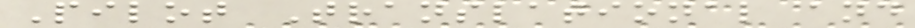Pilot Translational and
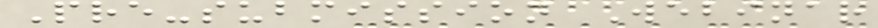Pre-submission Webinar
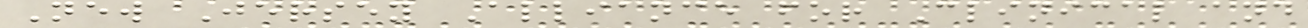New Jersey Alliance for Clinical and
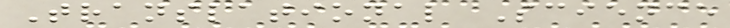Translational Science
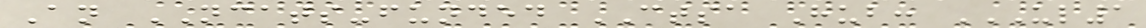An NCATS-funded CTSA Hub: UL1
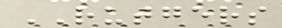RUTGERS
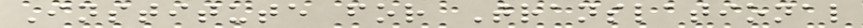Institute for Translational
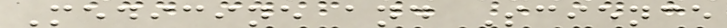Medicine and Science
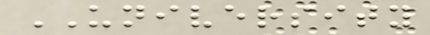UNIVERSITY
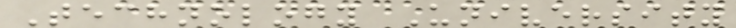Technology University
